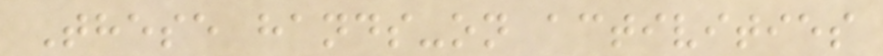These hands-on activities
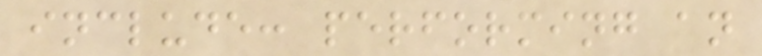include: performing an
